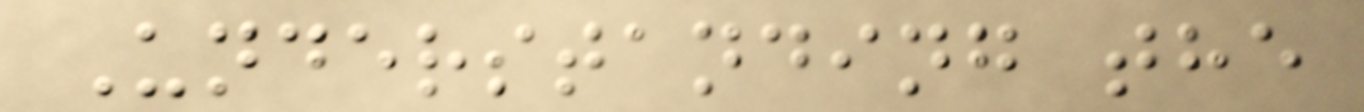Understanding the
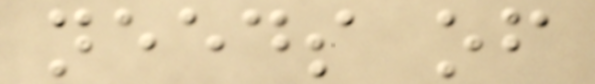needs of
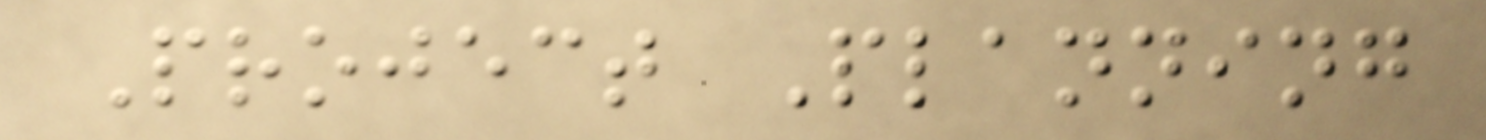Project Planning
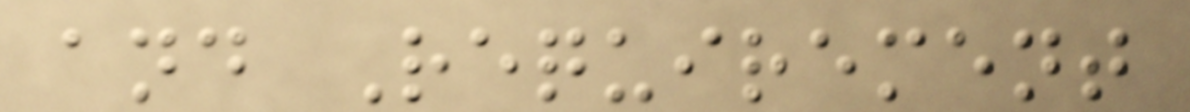and Requirement
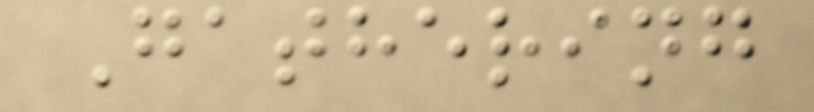Gathering
